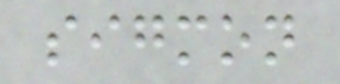sigmon
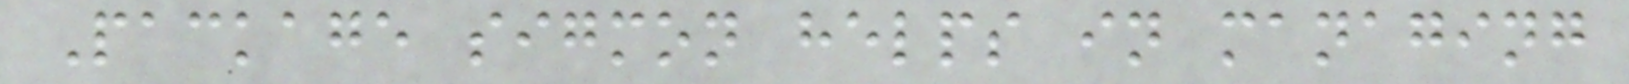Package sigmon helps in managing
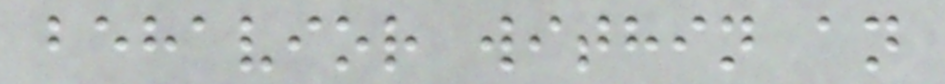behavior within an
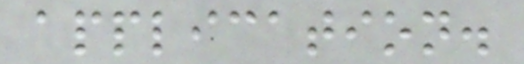application.
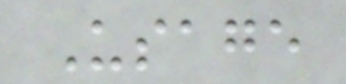Usage
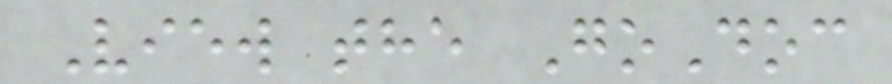View the GoDoc
